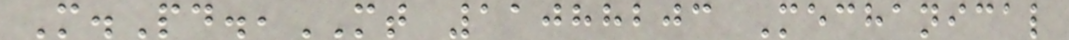M.Pd.,MT 11088203 Mechanical
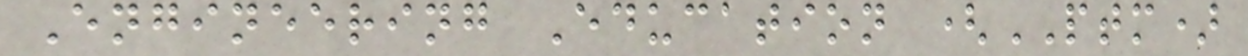Engineering Education (PTM)
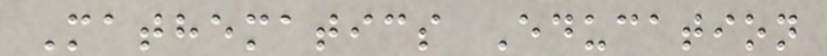Mathematics Education
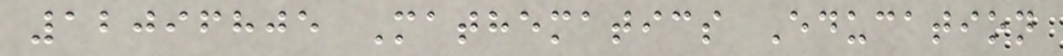12096805 Mathematics Education
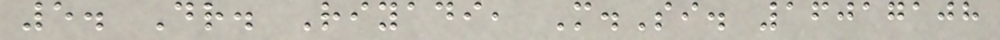5. Dr. Riyadi, M.Si. 16017108
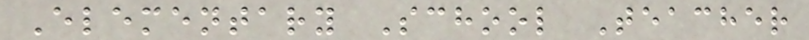Elementary School Teacher
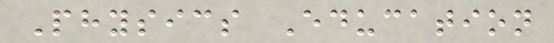Physics Education
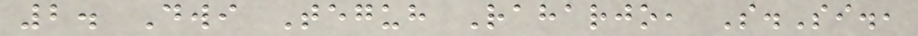2. Dwi Teguh Raharjo, S.Si.,
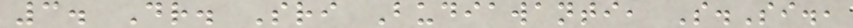3. Dr. Sri Budiawanti, S.Si.,
